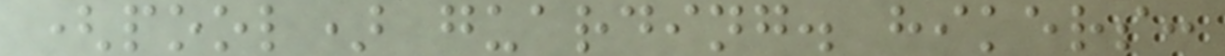(pool) guarding. hikers:
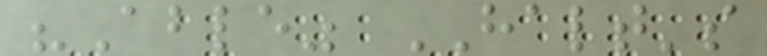"Able" HALT's
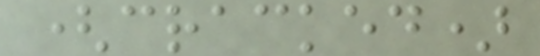(cracked)
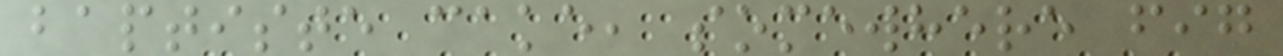baptiste cake, somewhere fig
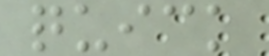quick
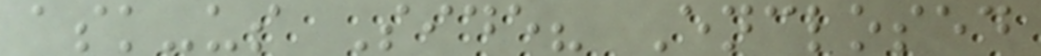ask-us Side? Enclosed
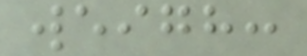weigh:
